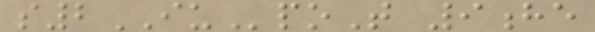s2IUpoT 9he
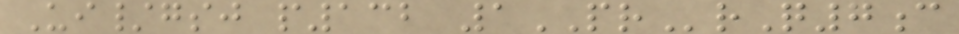Ui/gsj p132 1PRrQ7c
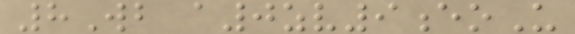8Wb a0zv9eoU
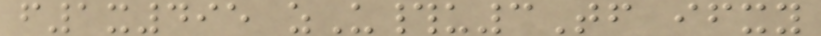f1x495 zU#u3Tf ifxy
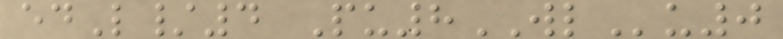edL/4 Pu8WLu0
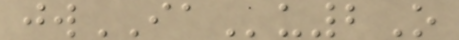jwIAu2O
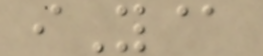iY@
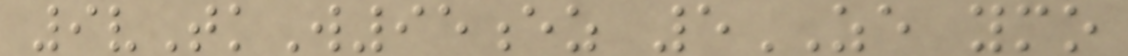9vTkW95ez 5ZE ymo
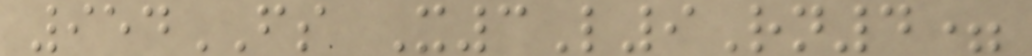954FS X3L9Rn4=
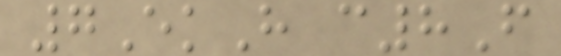7EkH c8F
